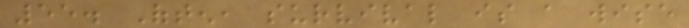55. Often, survival is a wise
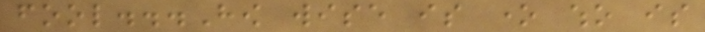fool...How wise is one who is
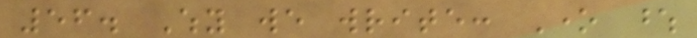56. Why we write: One whose
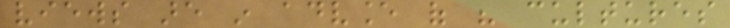views are in advance of his cultures
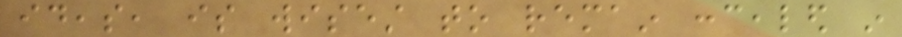ideas, is wisest to remain concealed in
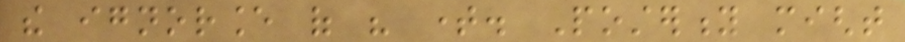the ignorance of his time. Posterity might
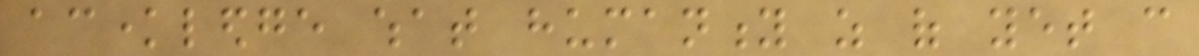acknowledge what humanity as of yet can
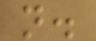not.
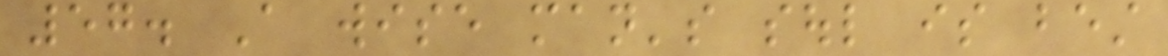57. A wise man's soul is best
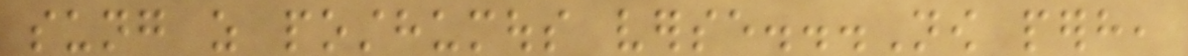sung as posthumous verse...Now perhaps,
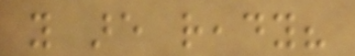you are ready?
